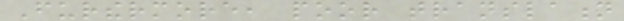Furthermore, poor translation
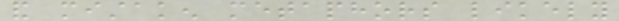and mistaken metaphors likely
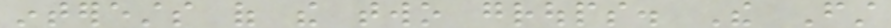interests of the two groups. The First
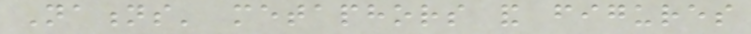Nations' metaphors and figures
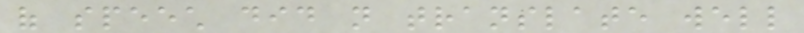of speech did not translate well
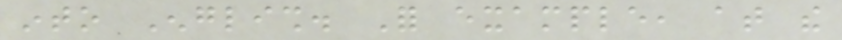into English. For example, at the
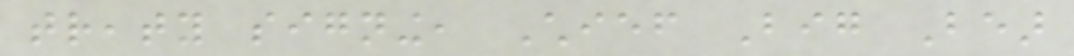treaty signing, Chief Big Bear
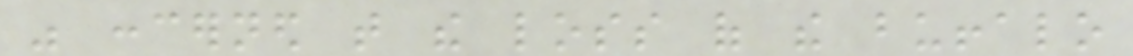was concerned that the loss of the buffalo
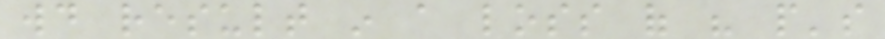would result in a loss of his people's
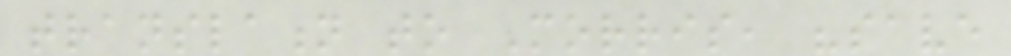translation to Morris, "save
